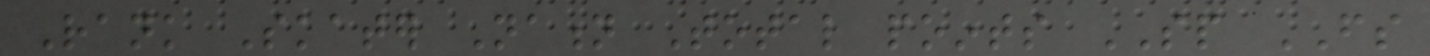Rank Skater Nation Total points SP FS
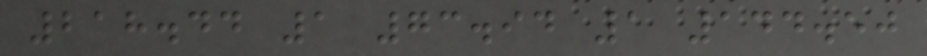218.44 1 73.94 1 144.50
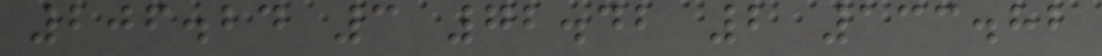206.24 3 72.42 2 133.82
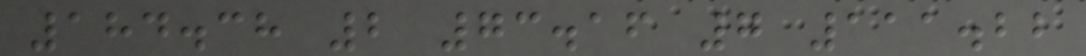184.38 2 73.16 7 111.22
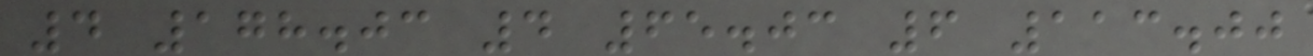4 178.03 4 65.03 6 113.00
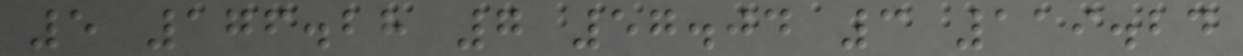5 176.28 7 57.04 3 119.24
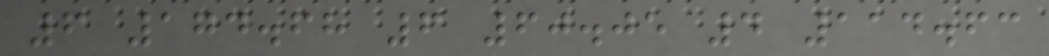6 174.68 6 60.05 4 114.63
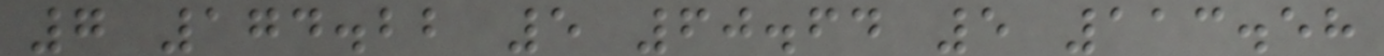7 174.22 5 60.64 5 113.58
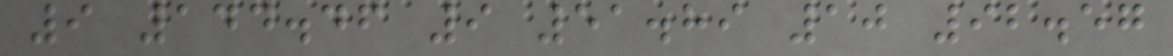9 144.46 9 51.89 10 92.57
